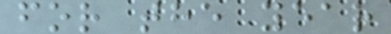for the year
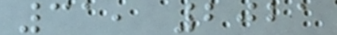31, 2021
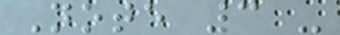Note 3 -
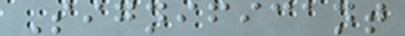Significant
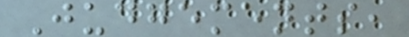Judgements,
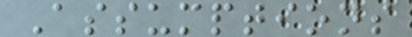Assumptions
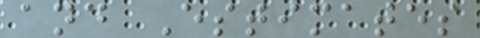and Estimates
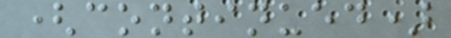(continued)
